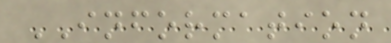INFORMATION
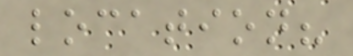location?
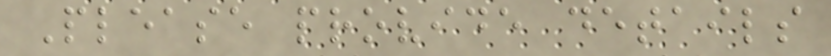Please provide details
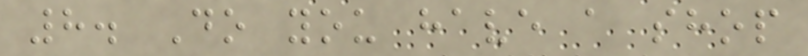8. Do you have a shop
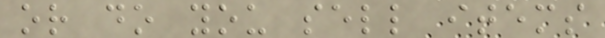or do you sell items
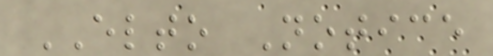ELTO Notice
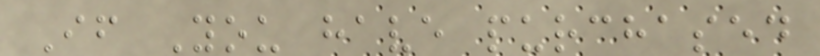If You have purchased
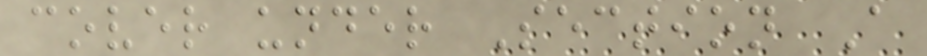cover under Section A
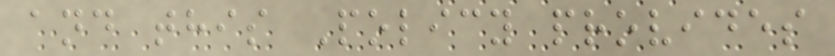and this Policy provides
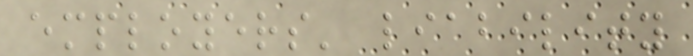employers' liability
